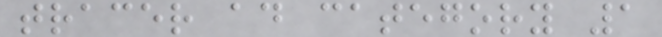tracer ad category 1
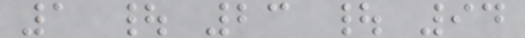1 | 23 | 94
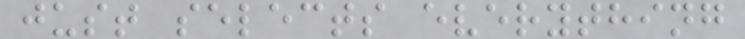just selects everything
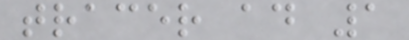tracer ad 1
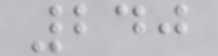240
